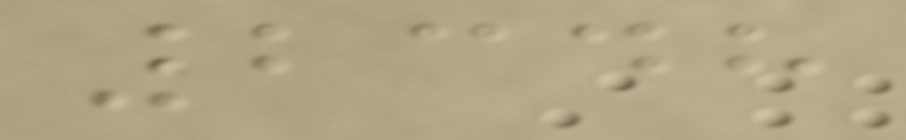2348
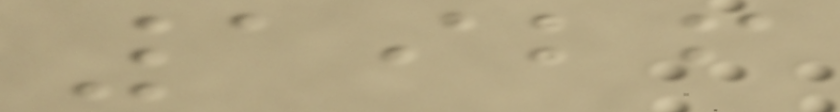1926
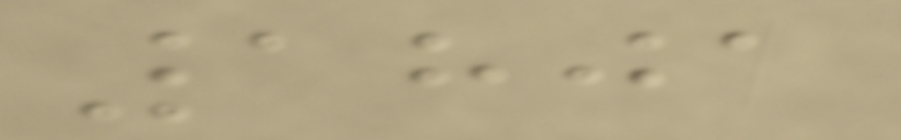1801
